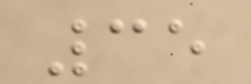35
